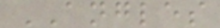ANGLES
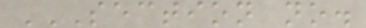SECTION NO.
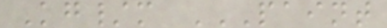Kg/m PAINT
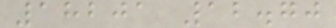18201 12.70
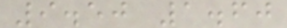9.50 1.60
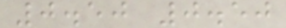0.50 0.50
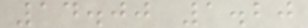14.00 1.20
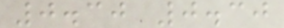0.30 0.30
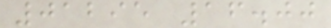01295 16.00
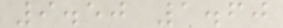9.50 1.60
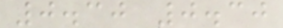0.30 0.30
